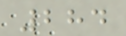284
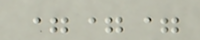===
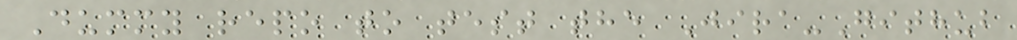Dummy repo to test the Jira-Github
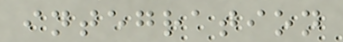integration
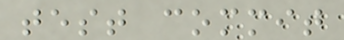test commit
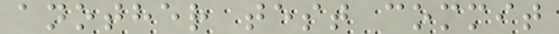another test commit
